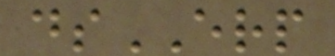dsERP
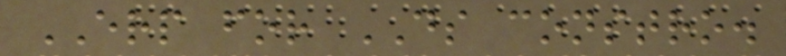ERP for DS constro.
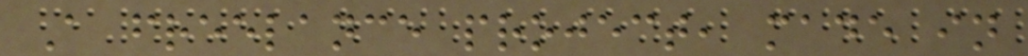A freelance project, made in
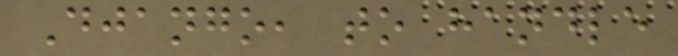Django, to handle
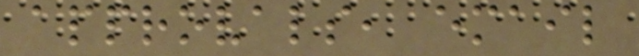approvals, email
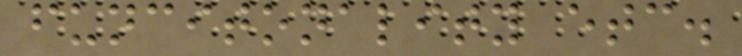funcitonality etc.
